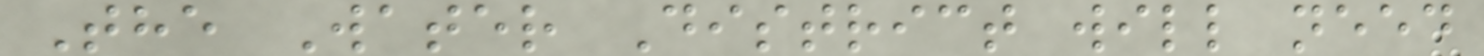The Water District will need
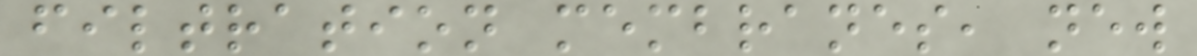filtration membranes, new
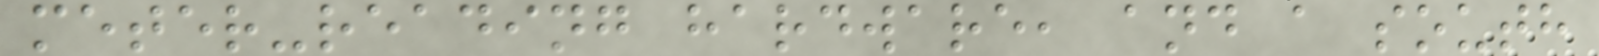meter-reading hardware, and a south
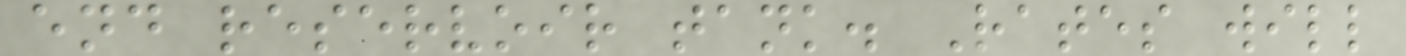end reservoir tank. Rates will
